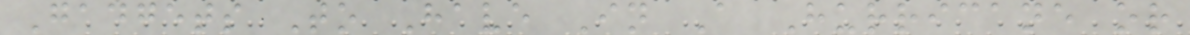Gadgets To Have In A Hurricane or
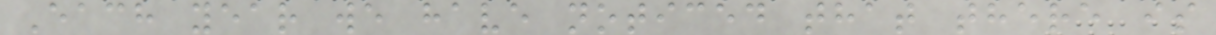Each year we have noticed that there is
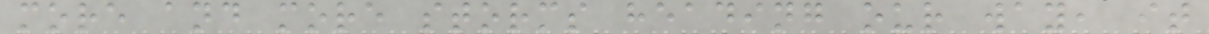more and more storms heading our way, it
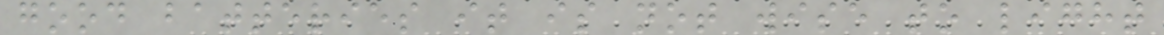good batteries it is not wise to light
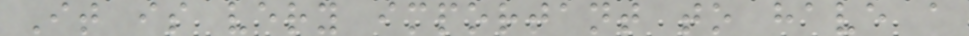It is very important to have a
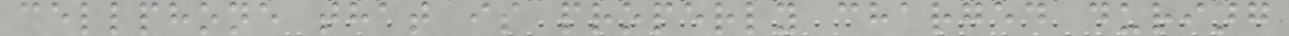cellphone that is properly charged during
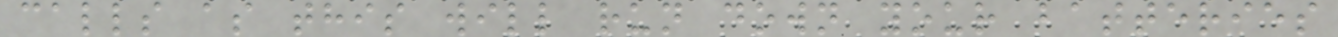calls as this will run down your batteries
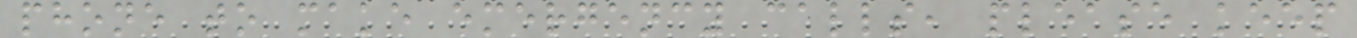phone to make emergency calls, please keep
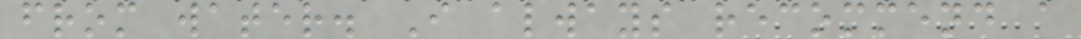from water. I always recommend a
